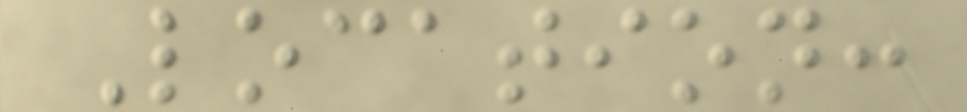Location:
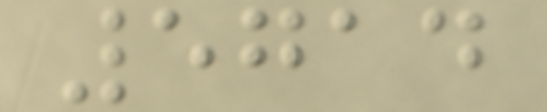5714
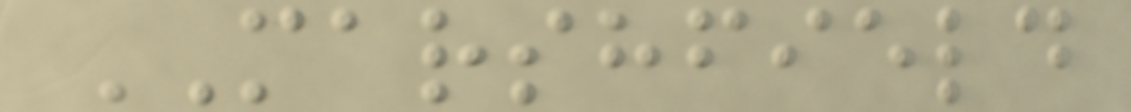MARSHFIELD
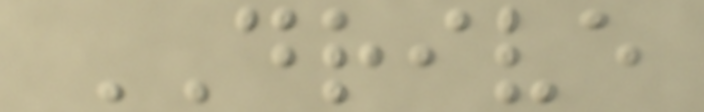DRIVE
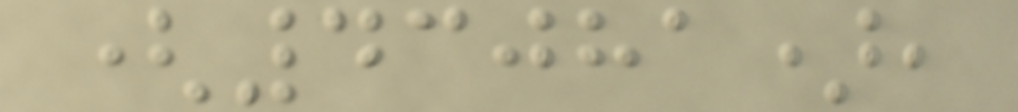(43081),
